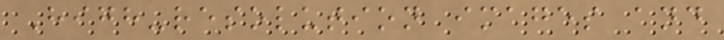High-resolution images and
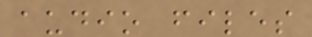audio files
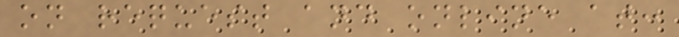on request and online at:
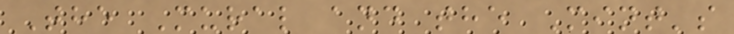The Mural and the Mint's
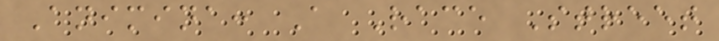Animina: A Race Street
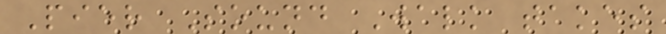Pier Sound Walk takes
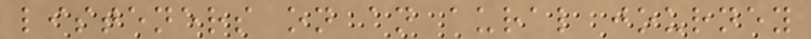listeners on an aural journey
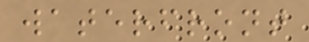waterfront
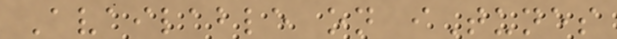Available on iTunes
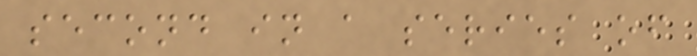second in a series of
